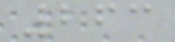263
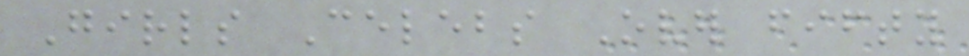Girls Celebs Over fifty
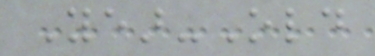Year-Old
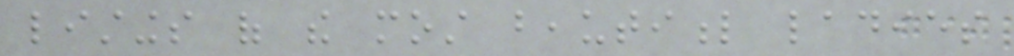listings of the most beautiful ladies
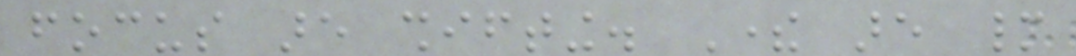focus are shifting. There are many
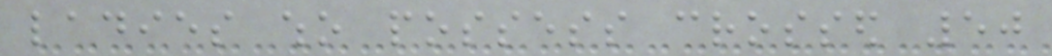ladies who possess crossed 50
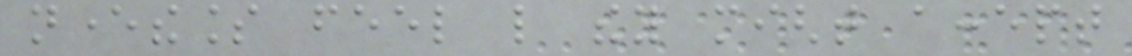nevertheless feel like they might accept
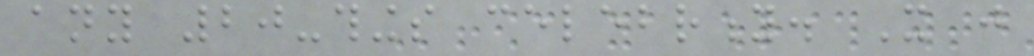any 20-things celebrity. It just
